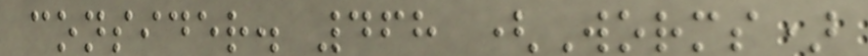consider. 468 (Worms)
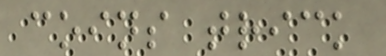coins trick
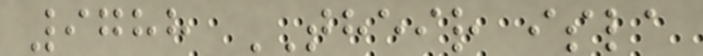9788 THEIR isla
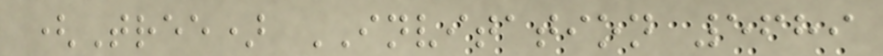(Tree) INVITATION 5689
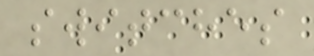switches
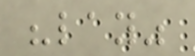"lay"
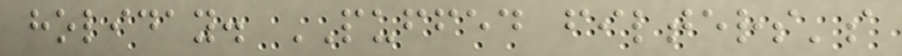holiday. PUFFED filters's
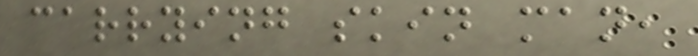carrying skin man,
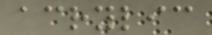acrylic
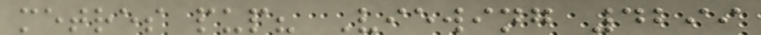metres pup? Viewing 4299
